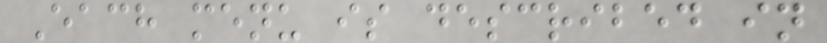Each menu is described in
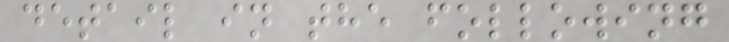detail in the following
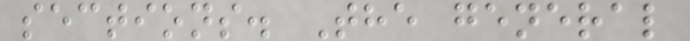sections. The general
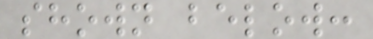shown below:
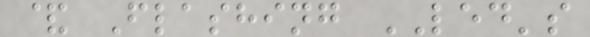& Flashing LED's
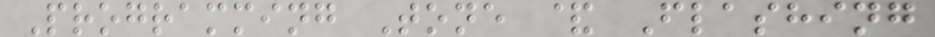Programming Tone & Flashing
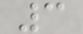3
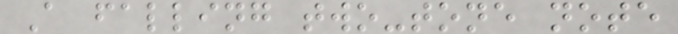A falling two-tone note
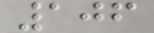106
